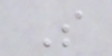S
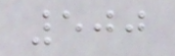500
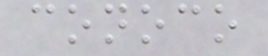conoco
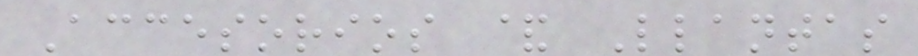Accesorios & Llantas
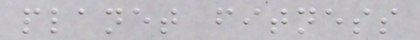planet fitness
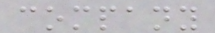company
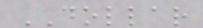DOLLAR
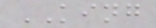KING
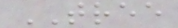TREE
